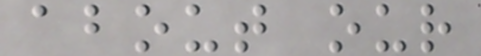about our
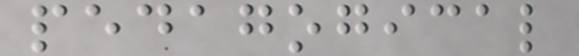pedagogical
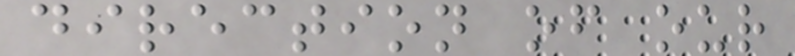direction of our
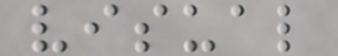visual
